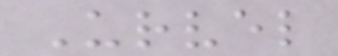Urvel
